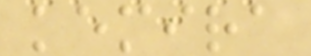kemira
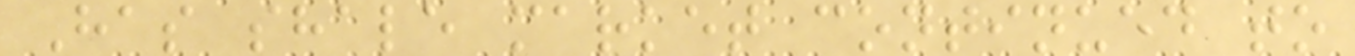Has shale market continued to
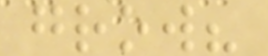grow?
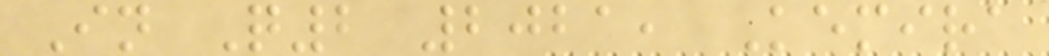In Q2 2021, Kemira
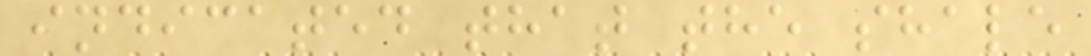indicated that the shale
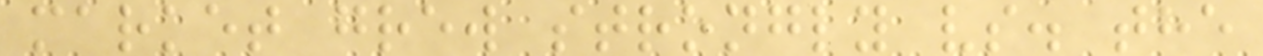market grew strongly vs. the
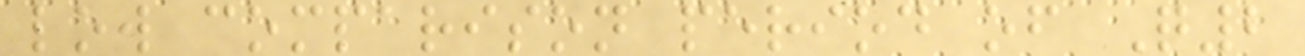low comparison period of Q2
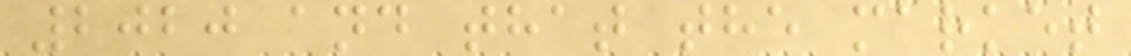2020 and that the market
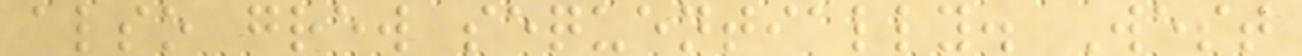also grew sequentially. West
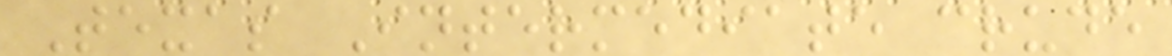Texas Intermediate crude
